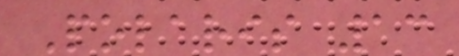Polaris 13
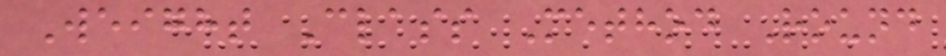Weight Class Method Round
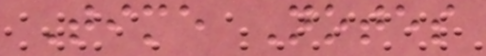Time Notes
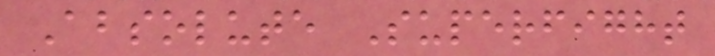Absolute Superfight
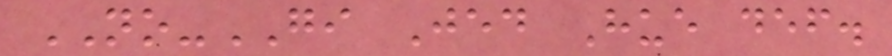NO-GI Jed Hue def.
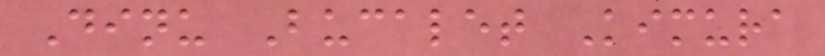Dinu Bucalet Kimura
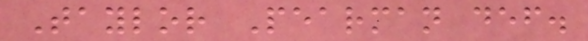Taylor Pearman def.
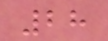28
